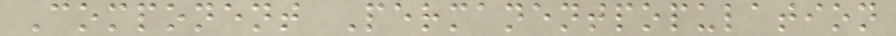Component Permanentpopulation
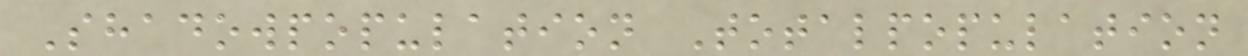Shadowpopulation Totalpopulation
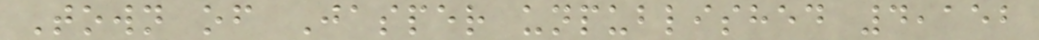Town of Jasper unpublished 4,152
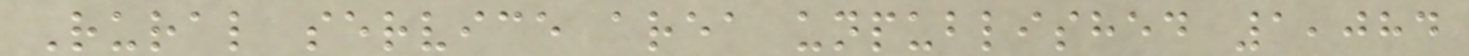Rural service area unpublished 1,084
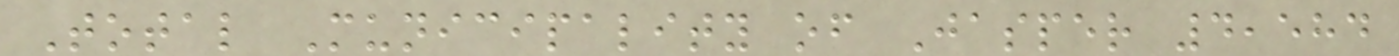Total Municipality of Jasper 4,584
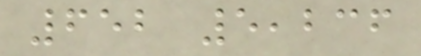652 5,236
